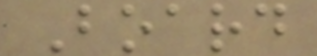Board
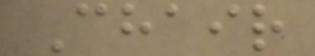Chair
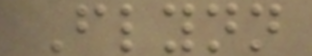Flynn
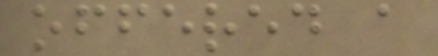offered a
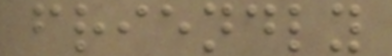friendly
